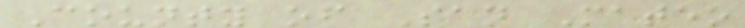County of San Mateo
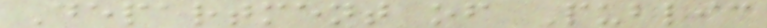Department of Public
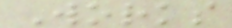Works
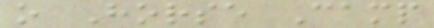o Horse Camp
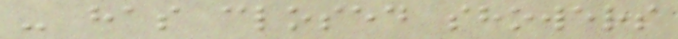- has closed showers
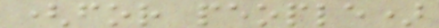(for people)
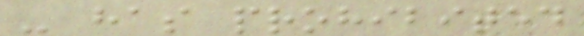- has prohibited
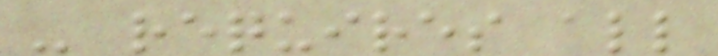- requires all
